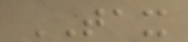TAX
